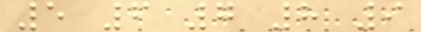5 6 7 8 9
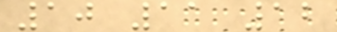10 11 12
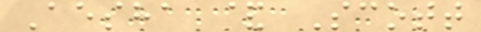Aesha & Scott
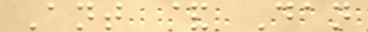Ant & Dan
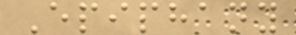Epiphany
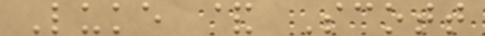Luke & Scott
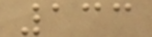133
